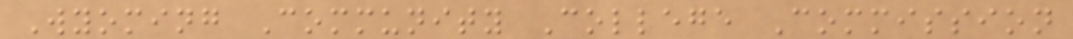Wyoming Community College Commission
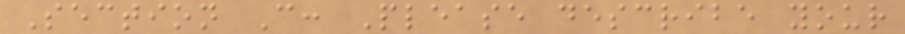Section C: Please describe your
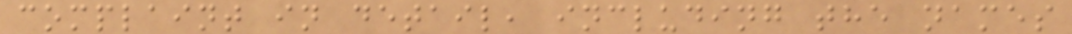complaint in detail, including the names
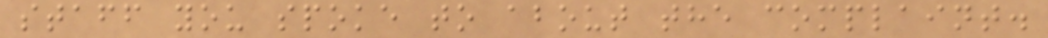staff you spoke to about the complaint.
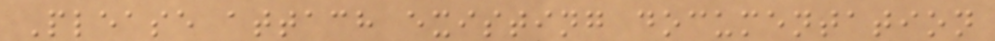Please attach existing documentation
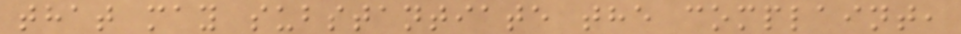that may substantiate the complaint,
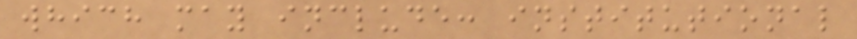which may include: institutional
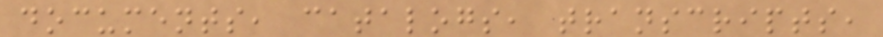documents, catalogs, transcripts,
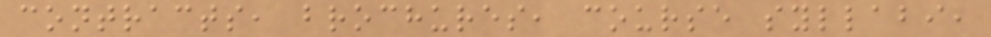contracts, brochures, course syllabi,
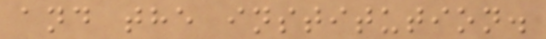and the institution.
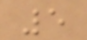5
